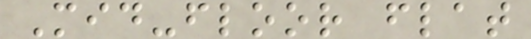Mid-floor flat
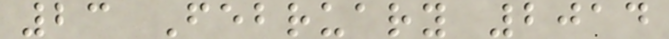23 February 2014
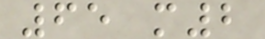65 m2
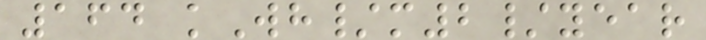164 kWh/m2/year
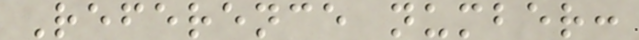Reference number:
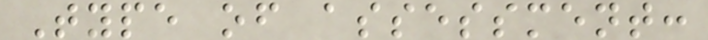Type of assessment:
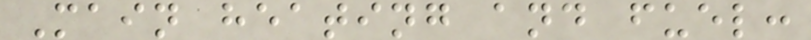Main heating and fuel:
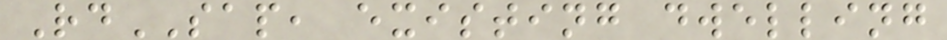RdSAP, existing dwelling
